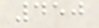450
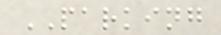PARKING
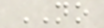NO
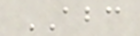ABC
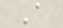A
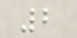2
